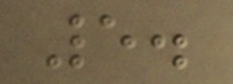5.
